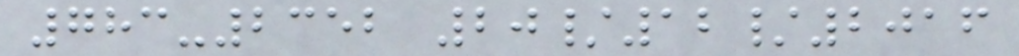783-2352 20/12/2016
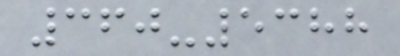360-5388
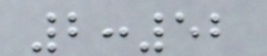2:52
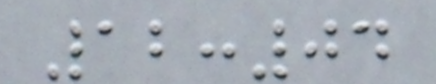12:04
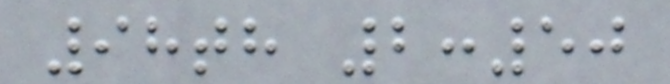98th 2:50
